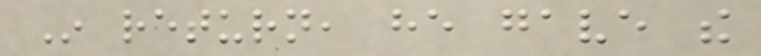In return, he gave the
